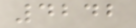4242
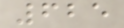625
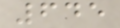645
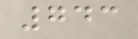743
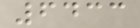6433
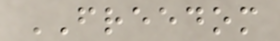FREEDOM
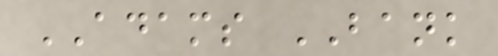ADAMS BANK
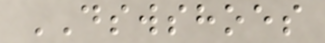DSWSHOES
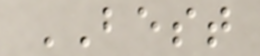BEST
